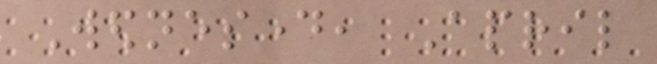Wednesday, April
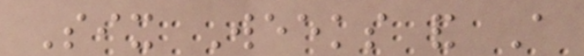Six Weeks and A
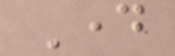Day
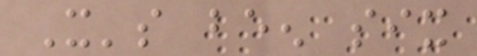It's been six
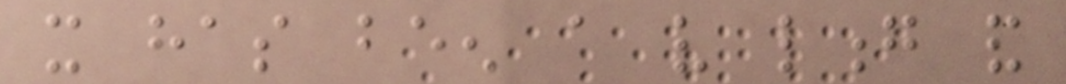it has been a very long and
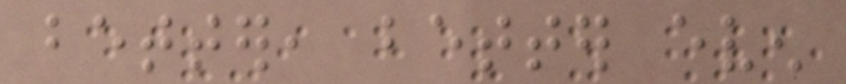better, better even
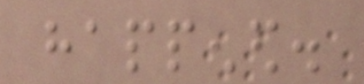happened.
